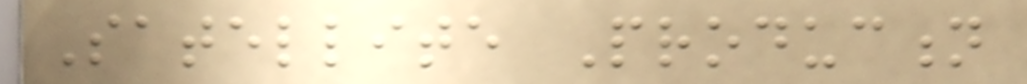Satellite Production
